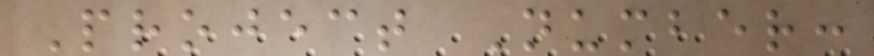Project Number:
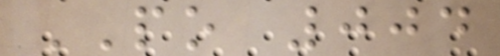PO 004
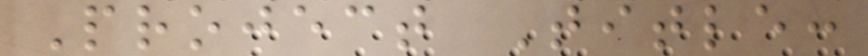Project Title:
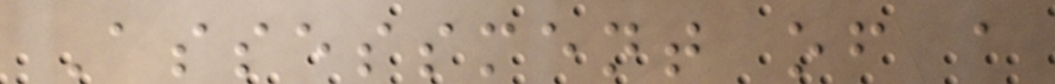Assessment of a
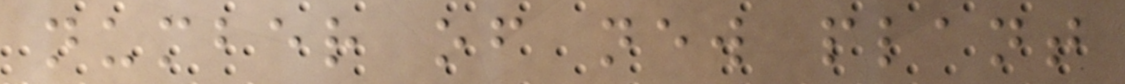number of new plant
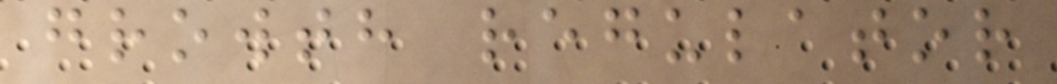growth regulator
